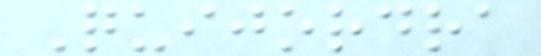Quijordra
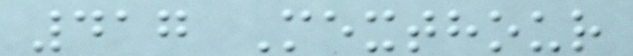417 Mexthour
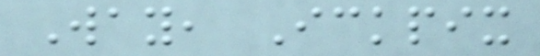Way, Ickpix
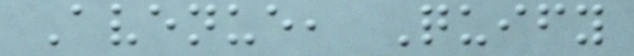Avenue, Quify
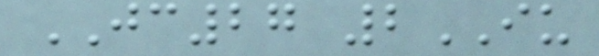JC27 2IU
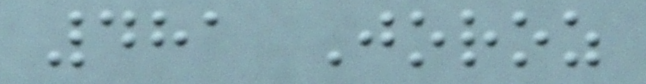481 Joroz
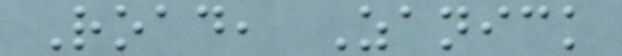Road, Zanick
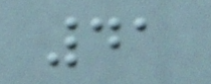41
